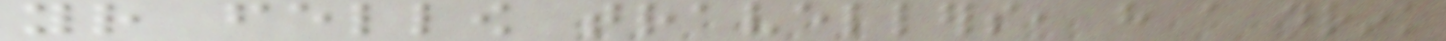your fellow travellers, have a drink
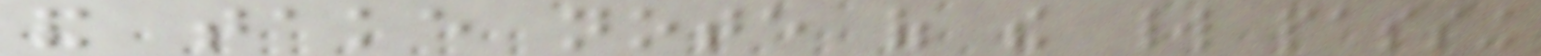and take note of the world passing
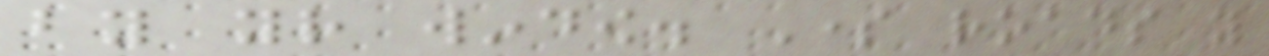by your window. Some roads you
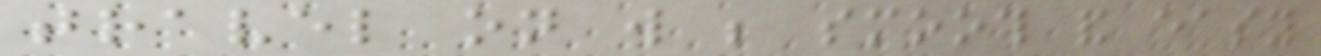travel on will be smooth and easy
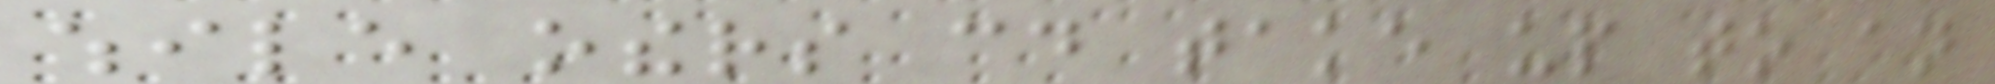while others could take up to an
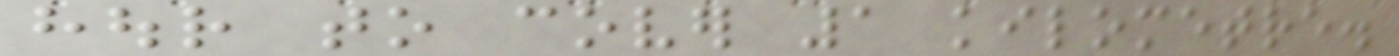hour to cover 1 kilometre.
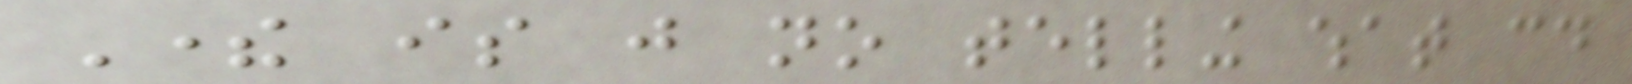There is just no telling what could
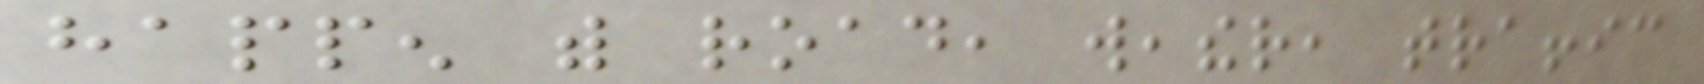happen with road, weather, traffic
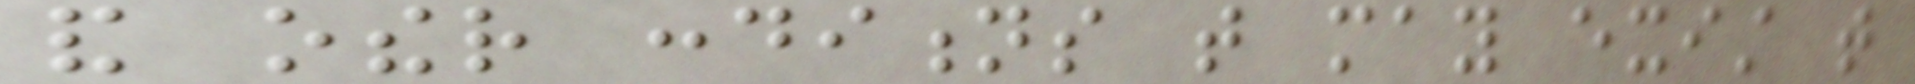and other conditions that may exist that
